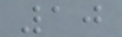10
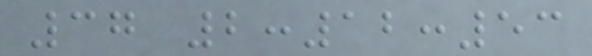37 2:12:53
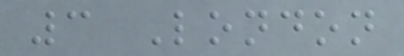3 London
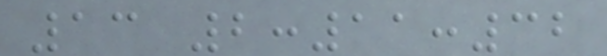13 2:11:32
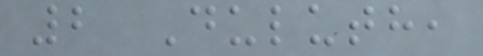2 Duluth,
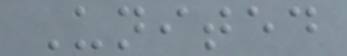United
